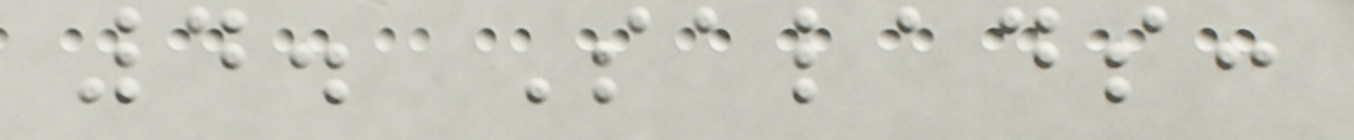4. Salads:
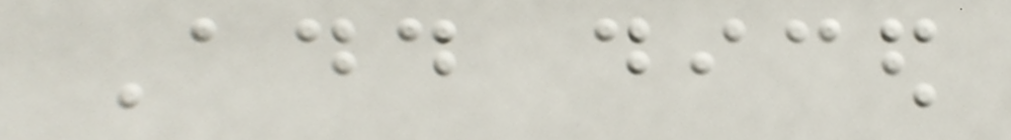Add diced
